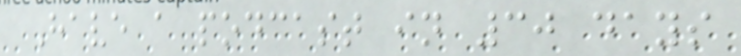Have a podcast in 30 days
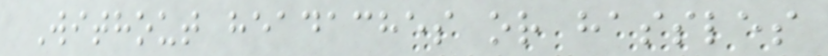Without headaches or hassles
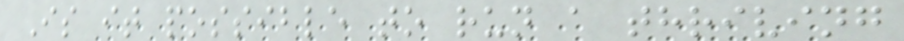Is it possible to run a thriving
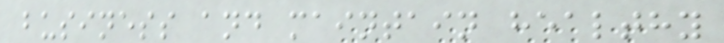business and maintain healthy
